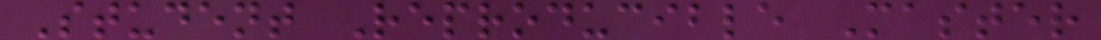Student Reproducible Master
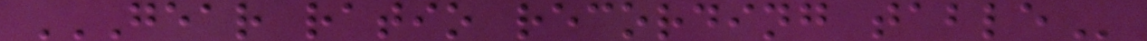GEAR RATIO RECORDING TABLE
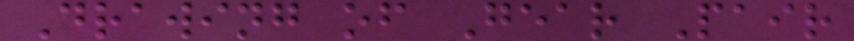Drawing of Gear Pair
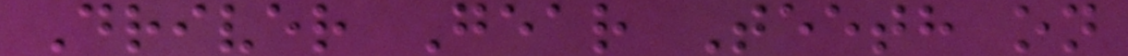Driver Gear Teeth on
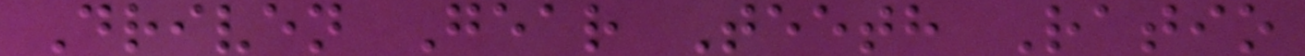Driven Gear Teeth Ratio
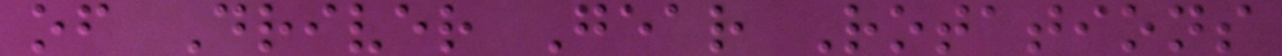of Driver Gear Rotations
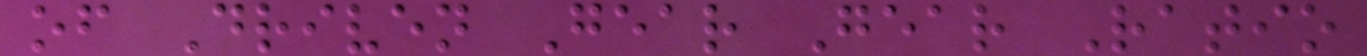of Driven Gear Gear Ratio
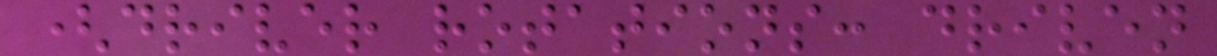(driver rotations: driven
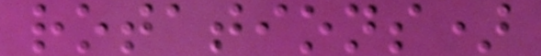rotations)
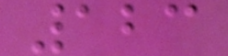123
